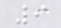9
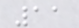11
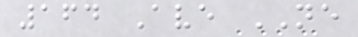164 Ave NE
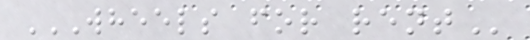WHEELS FOR RENT
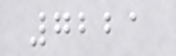7221
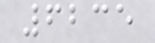6235
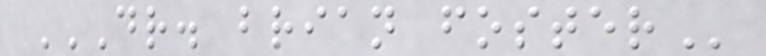DR. BRIAN FOSTER
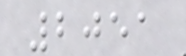2051
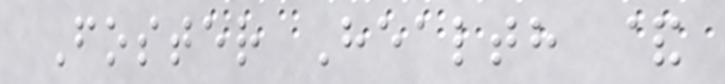Foster Health &
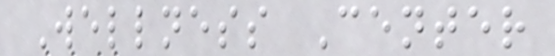Wellness Center
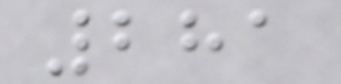281
